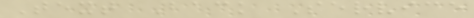Text Back Service
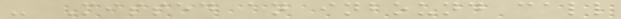- Missed an inbound call
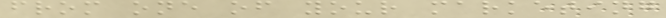from one of your marketing
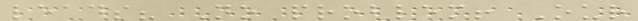leads? No problem! Our
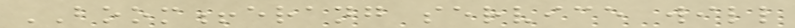BOOM!erang service will
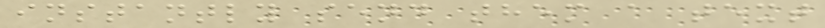instantly send them a text
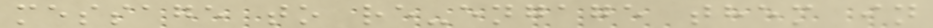message to re-engage them in
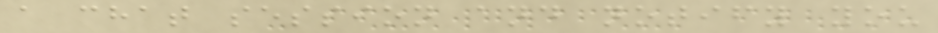a chat session and notify you
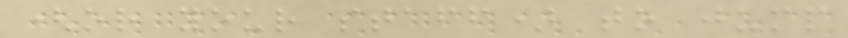(or your staff) to jump
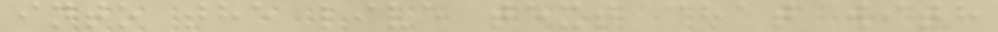into the live text chat with
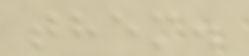them.
